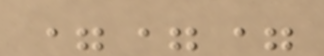===
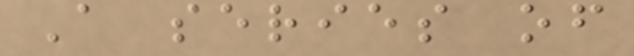A series of
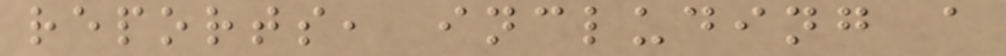reports, including a
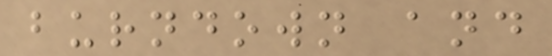burndown and
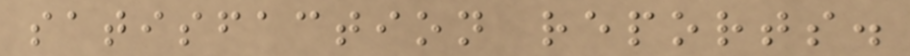satisfaction reports.
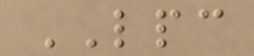LPC
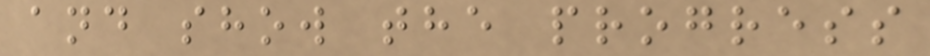and show the progress
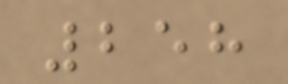258
